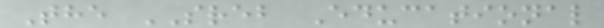The SREB Educational
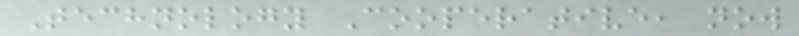Technology Cooperative, now
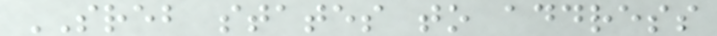SREB states to address
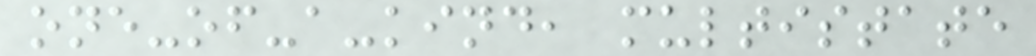one-of-a-kind, multistate
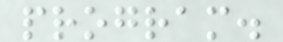program.
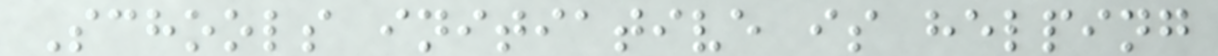Schools initiative is helping
